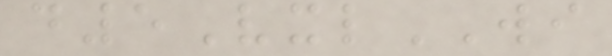d5VxlWI
